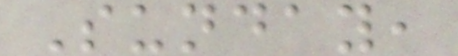Sunday,
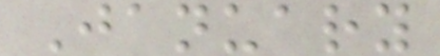January
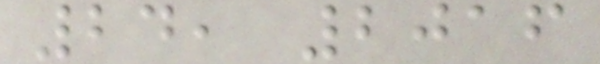24, 2016
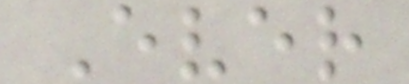Ever
